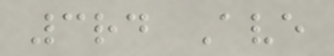3rd Ave
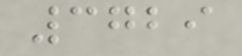3729
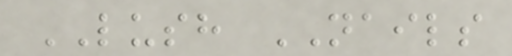LUSH NAILS
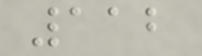112
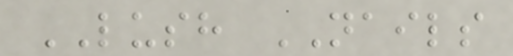LUSH NAILS
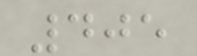405
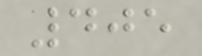405
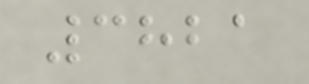3821
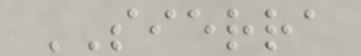SIERRA
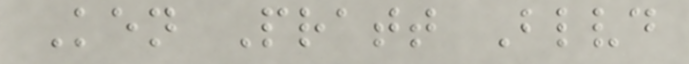Ken Pratt Blvd
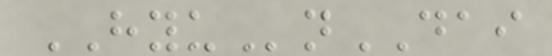HYUnDAI
